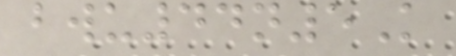bwu44n5K
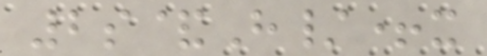2s&H/+x
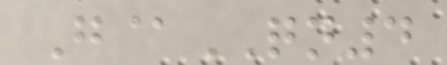G@QN4
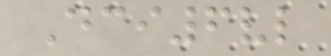Dci6vl
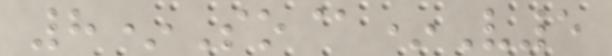8*So@*V5
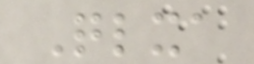Qlxa
